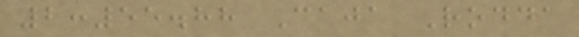2:55.88 Caja Rodda
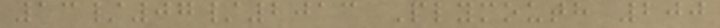13/07/2013 Plymouth 200
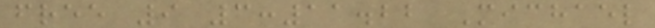free 9 3:11.22 Michael
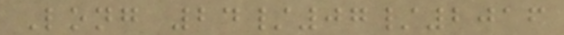Long 24/07/2016
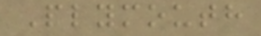Plymouth
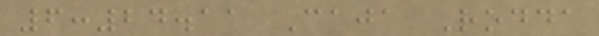6:24.11 Caja Rodda
